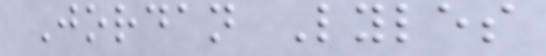Jordan Lyles
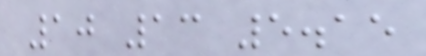10 13 5.15
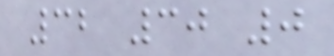32 30 0
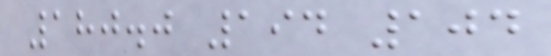180.0 194 104
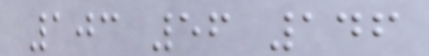103 56 146
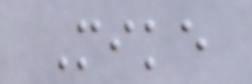Mike
